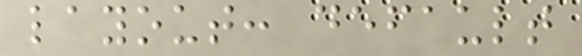layout: default
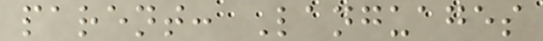parent: Languages
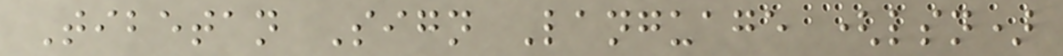Tibetan Sign Language (lsn)
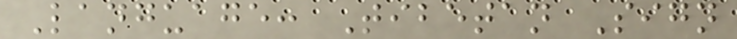Language: Tibetan Sign
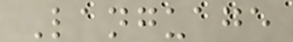Language
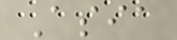Asia
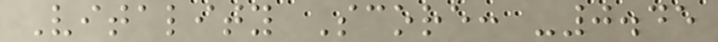Vitality Score: -0.45
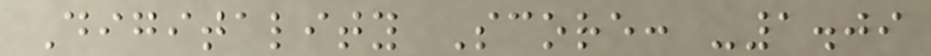Digitality Score: -1.09
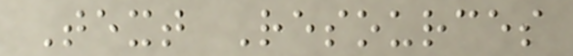Text Resources
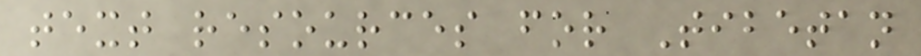text resources for Tibetan
